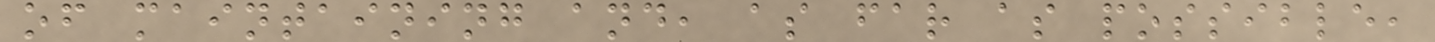of maintaining and, as far as possible,
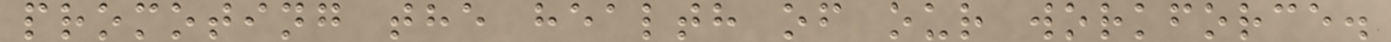promoting the health of our workforce.
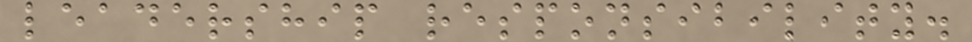leadership responsibility.
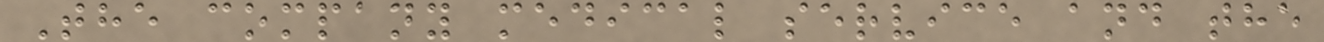The company medical service and the
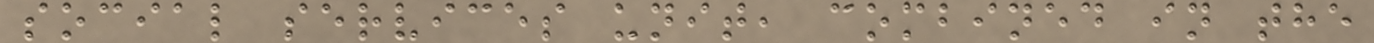social services unit, combined in the
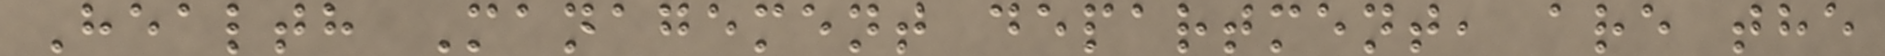Health Management department, are the
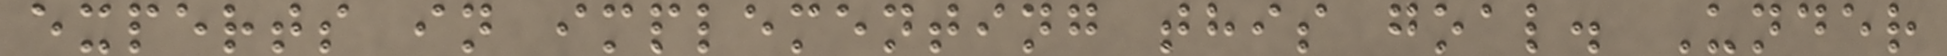experts in implementing this goal. Under
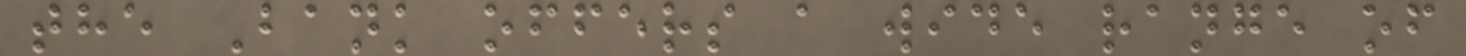the Bank offers a wide range of
